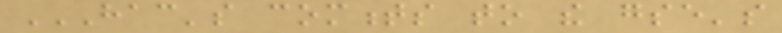HAC'S COMMENTS TO THE GSE'S
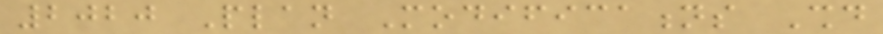2020 Plan Modifications Should
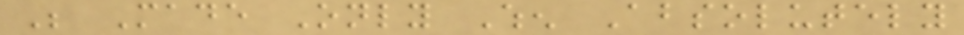Be Made Only When Absolutely
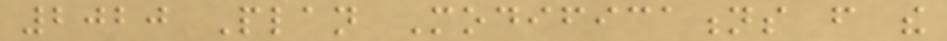2020 Plan Modifications from the
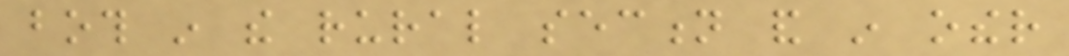both in the rural section and in other
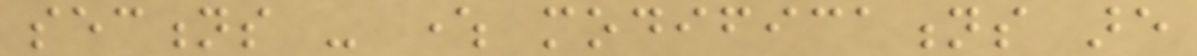sections - where modifications are
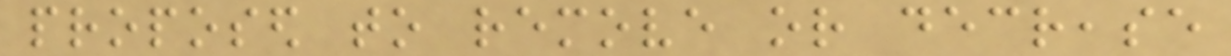proposed to remove or decrease
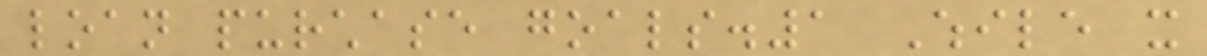loan purchase goals.1 While it
